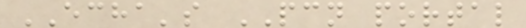ECHA's PCN portal
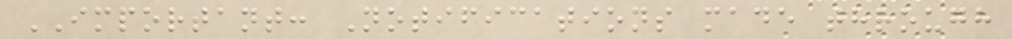IMPORTANT: Notifications made through
